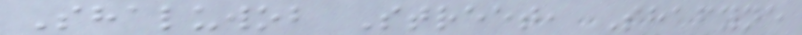Shaluwob Street, Shafyne
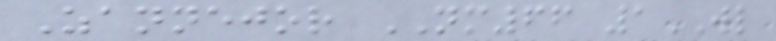Zannejor NM66 1WL
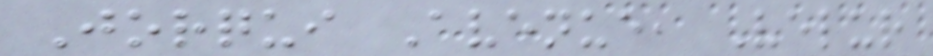Jorqui Avenue, Velur
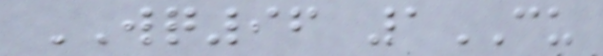WQ96 1CU
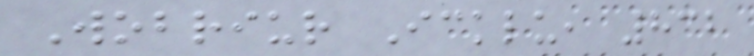Wobriur Icklu, 832
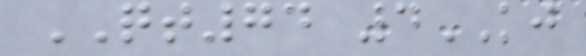QT74 4KJ
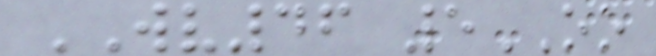WV46 5OO
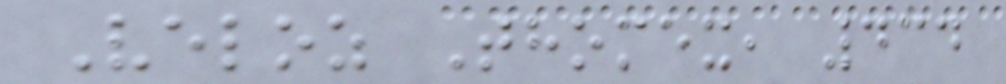Veloz Thomex, 434
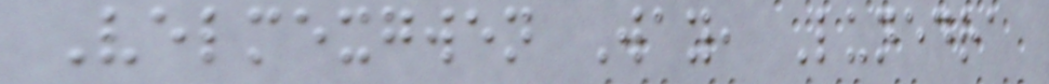Velmexgwen Way, Lunedra
